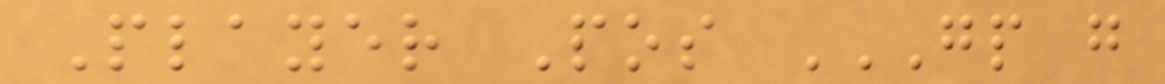Player Pos GP G
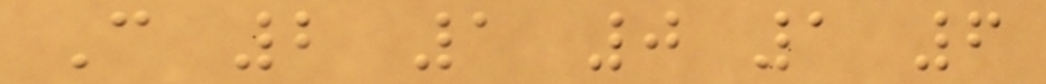C 2 1 0 1 6
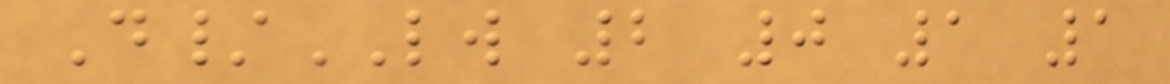D/LW 2 0 1 1
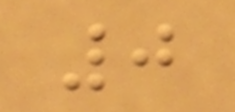0
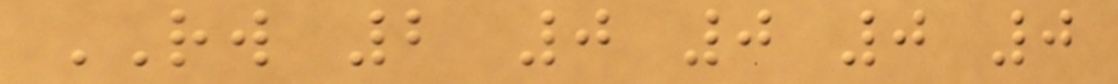RW 2 0 0 0 0
